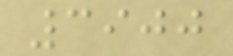3900
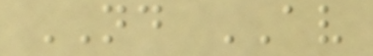ND AV
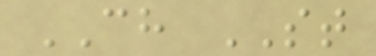CH ST
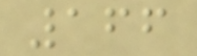166
